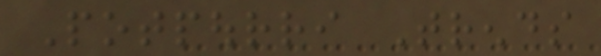Potpourri Trends
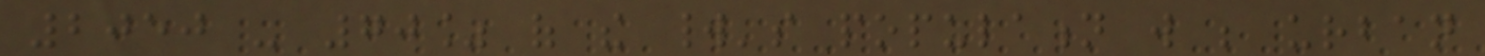2050 - 70% of the world's population will be urban
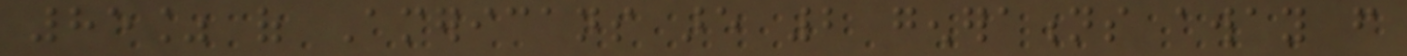85% of Americans are 2 generations away from
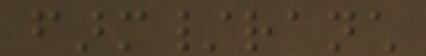farm/ranch
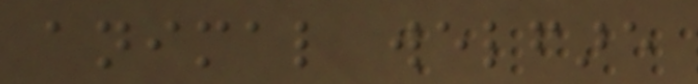animal welfare
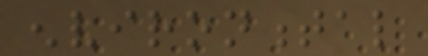environmental
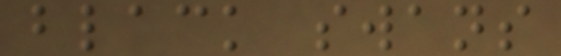black swans
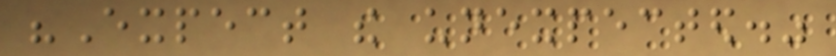"Expect the unexpected."
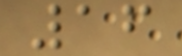16
